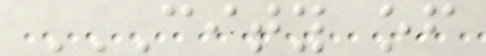CITY OF
